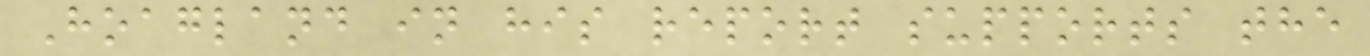Hoagland in his report supports the
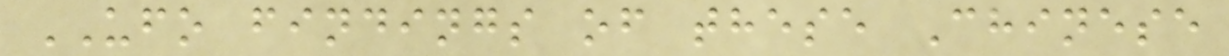UFO findings of these Chinese
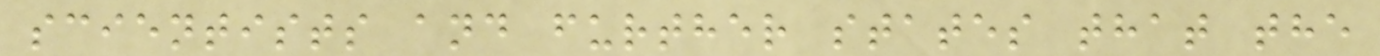scientists and further states that the
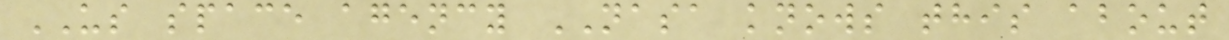US space agency NASA knows this about
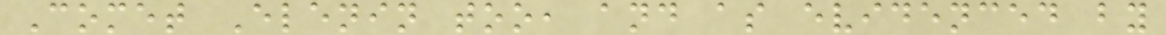Comet Elenin too, and as evidenced by
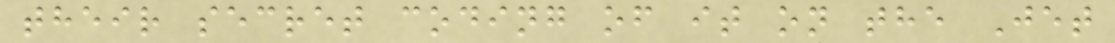their secret coding of it on the Jet
